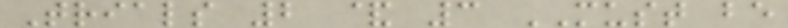Trials 2 & 3 MUST be
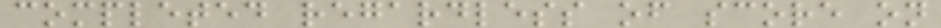completed regardless of score on
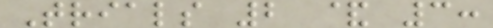Trials 2 & 3:
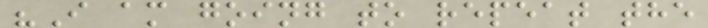"I am going to repeat the
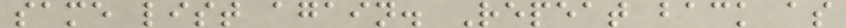same list again. Repeat back as
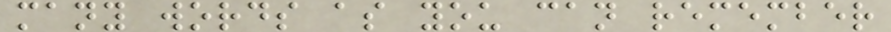many words as you can remember
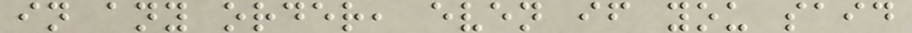in any order, even if you said
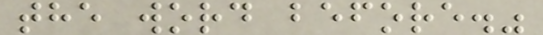the word before."
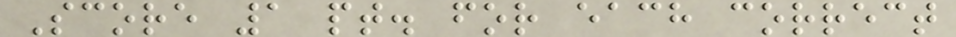Score 1 pt. for each correct
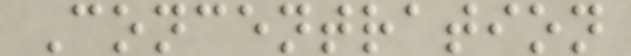Concentration
